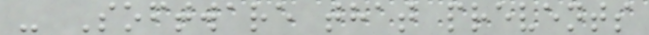- Software that prevents
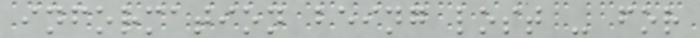information being lost - for
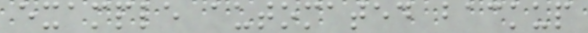example automated backup
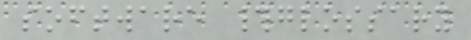software #glossary
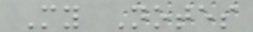My Notes
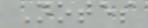Notes
